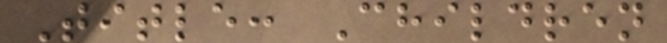Title: Children
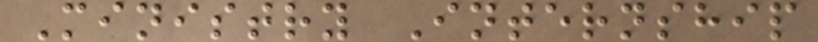Ministry Internship
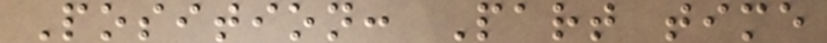Position: Part time
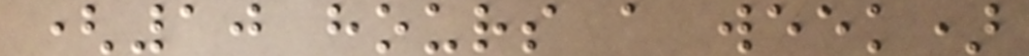(10 hours a week)
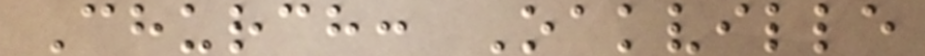Church: Oakville
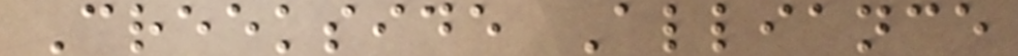Creekside Alliance
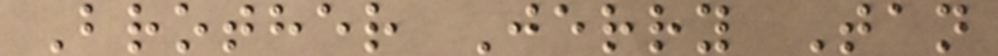Brother Jerry Tan
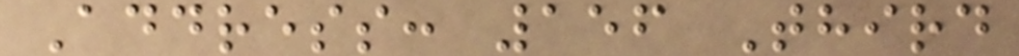Address: 156 Third
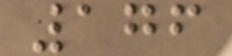176
